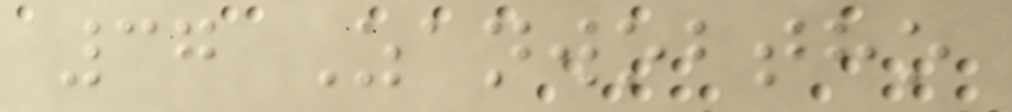37 Zanwobtho
